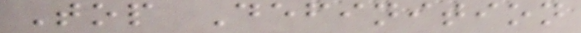Top Definition
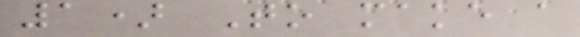1) To make a
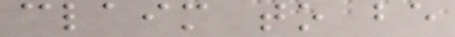claim to be
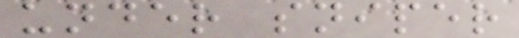under sniper
